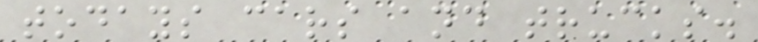todays cars and trucks.
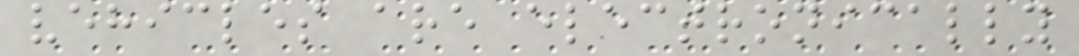vehicles are electronically
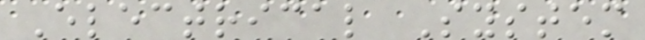Electrical System
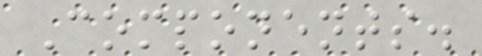Components.
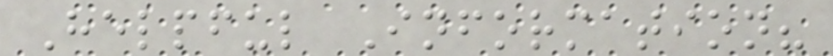Helpful Information?
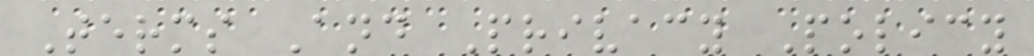Terms And Privacy Policy
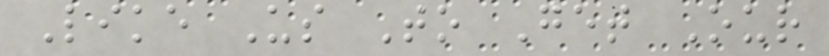Like Us To Get Our
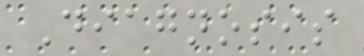Diagnosis
